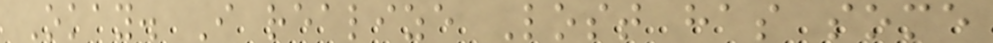Okay. I realize Lost has some
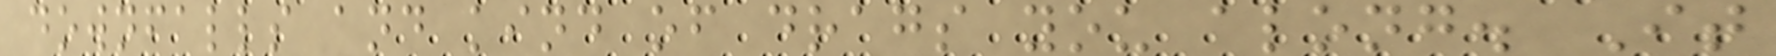downfalls and kind of drags you along. It
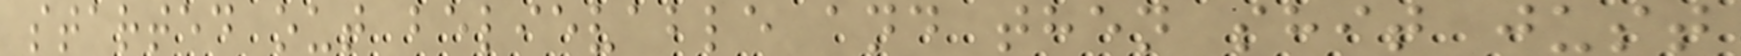started out believable and then shit just
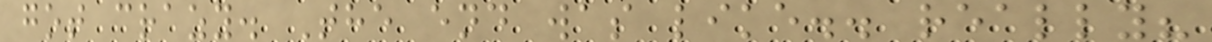got crazy. The end was like.. really?
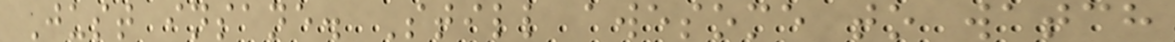Just insane. Still awesome to watch
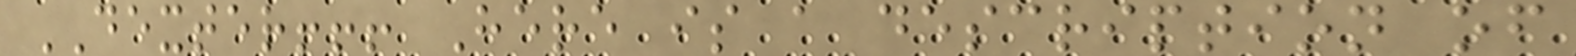DEXTER!!! Here is a description of
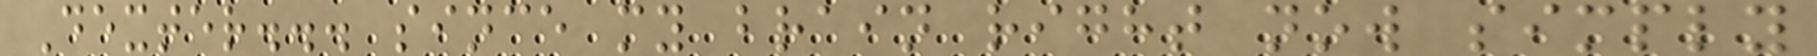Dexter... since my brain right now simply
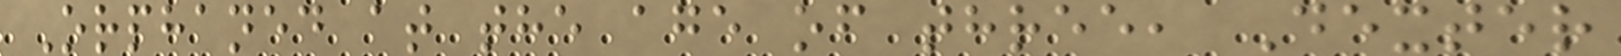Orphaned at the age of three, Dexter
